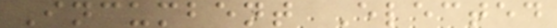Incumbent Elected
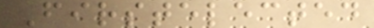Firstelected
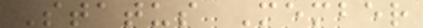Status Member
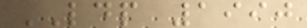LDP 1990
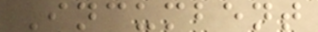Incumbent
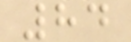84
